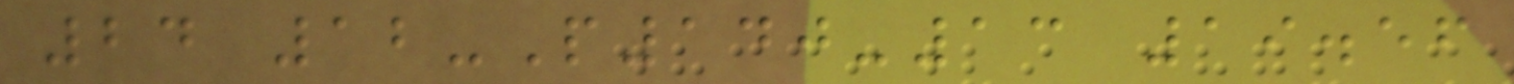24 12-P140-13 19.56
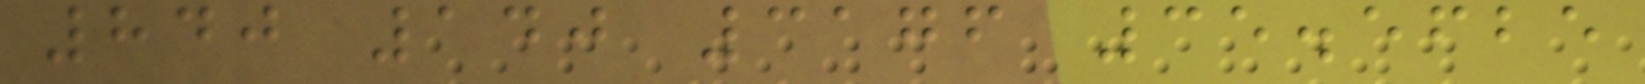840 140 3176 35.5625
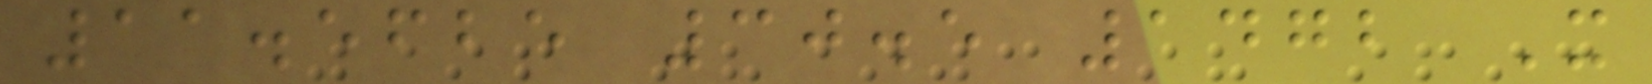11.5625 30.5 1472 X
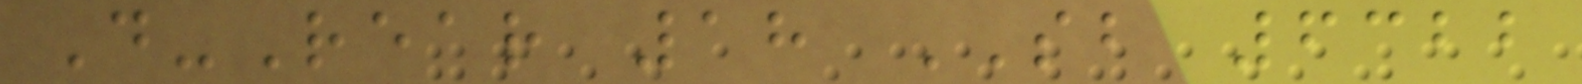D-Rear 18 SB 6322
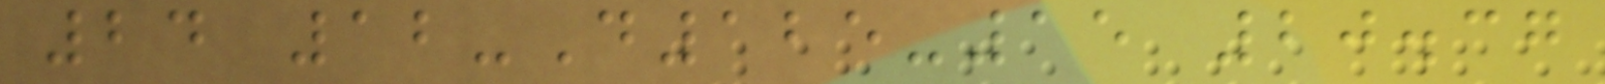24 12-D125-15 20.37
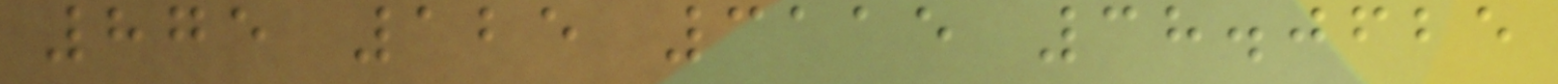875 125 3115 38.0625
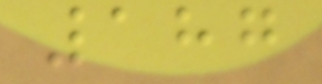187
